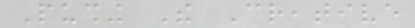Pushing The Creative
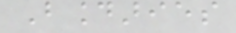Boundaries
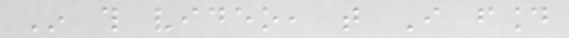In this video, that I found
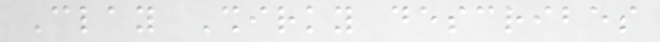Clay Shirky describes
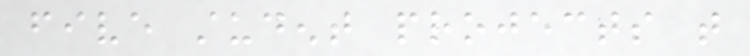five student projects that
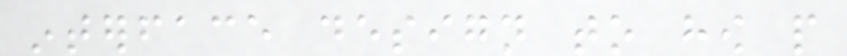interface design to how people
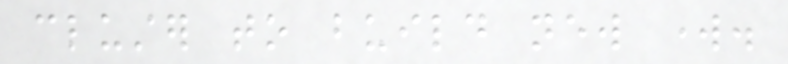cluster to build new work.
